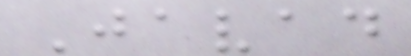Javad
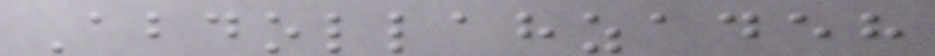Abdollahzadeh
